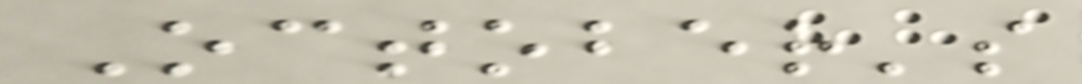October's
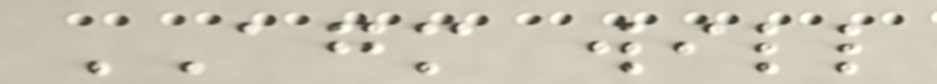AGM will
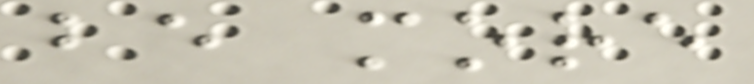be more
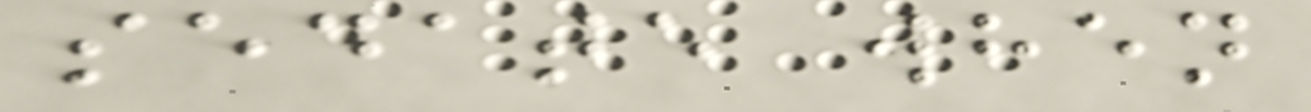sedate when
